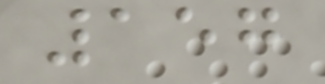157
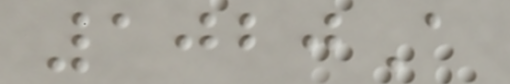1020A
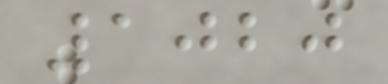1020
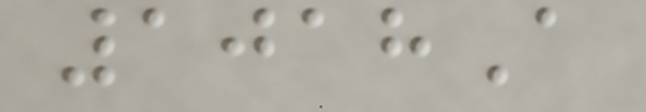1018A
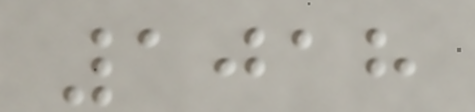1018
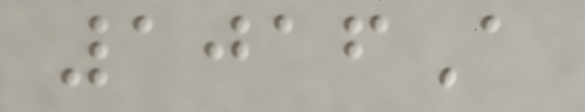1016A
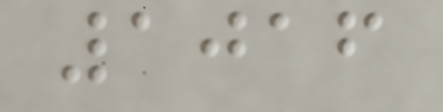1016
